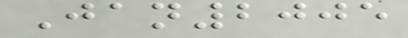Jan2005
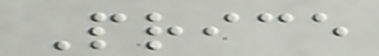Price
